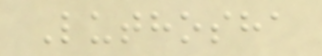Luthosha
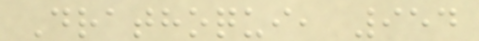Drathoqui, 954
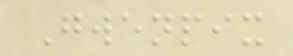Gwenpix
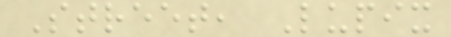Street, Lupix
